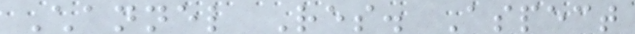Channel Res. Aspect
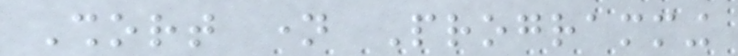Short name Programming
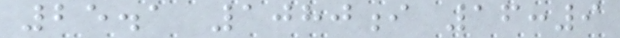25.1 1080i 16:9
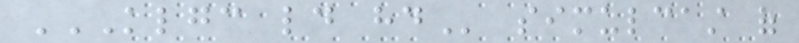KLGC LD HD simulcast of
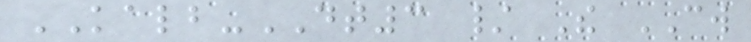KALB-DT3 / The CW
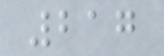217
